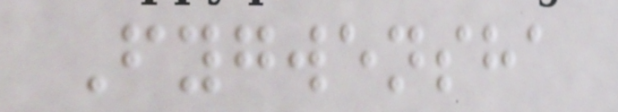Fygwensha
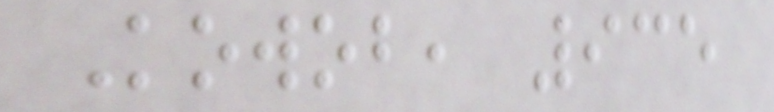Kowob, 935
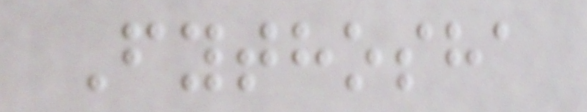Fythosha
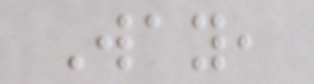Way,
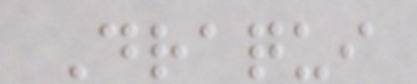Draqui
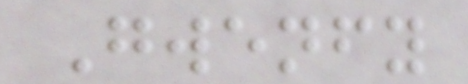Gwenfy
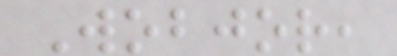Wobjor,
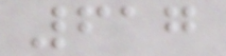617
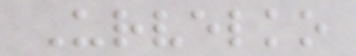Urvelko
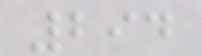294
